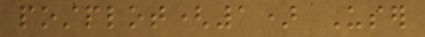postplot(1) User
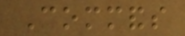Commands
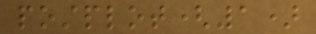postplot(1)
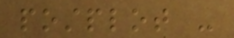postplot -
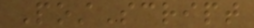PostScript
